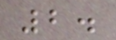2.
